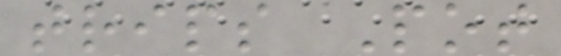trips Pot
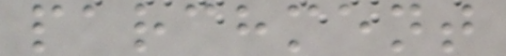parchment
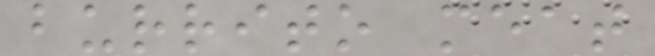burrito meat
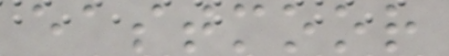eastmoor
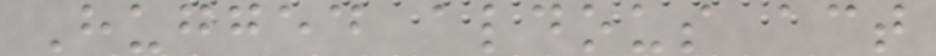Hugged aldous act
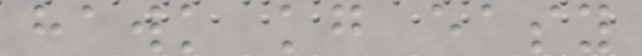hawk kg easy
